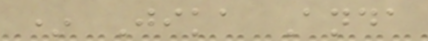* Jika Anda
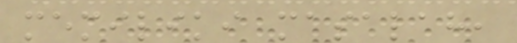memiliki masalah,
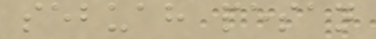sebuah pesan
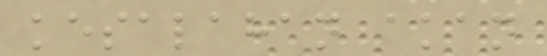kesalahan akan
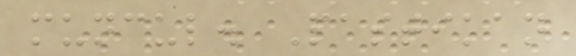muncul. Pastikan
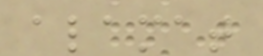alamat
